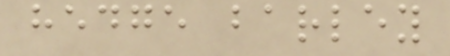hedge barley
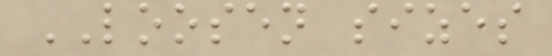LOOSEN sizes
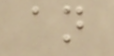an
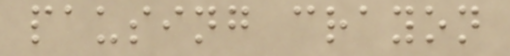pausing crayon
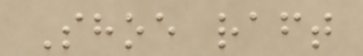Shoe raft
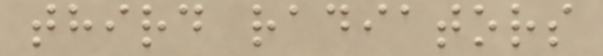third radiators
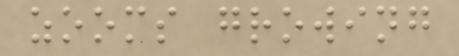zooms growing
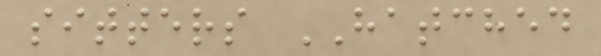sitters HATCHED
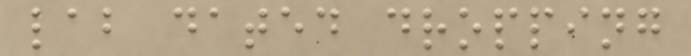lab dated dropping
